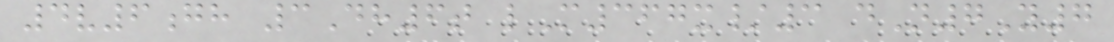4v6gh 3Dh6t lM367x/3 dN7Y7
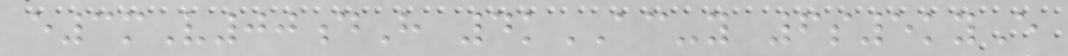e3mV00dH 4kAC-y 6s5kyE
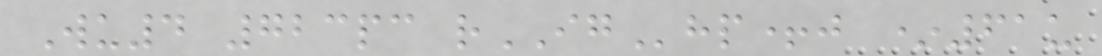Wu4 723pc rIGhp+j *61u
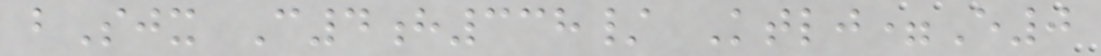bSjx C4h338/ Ktlj=E0
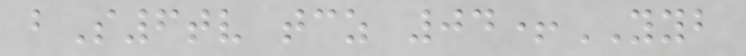bS6tv tcz 04+YYB
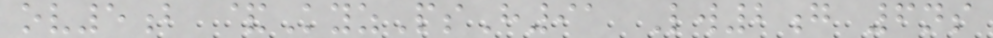ov5b &KyzPsH91 Lw2g 6ns
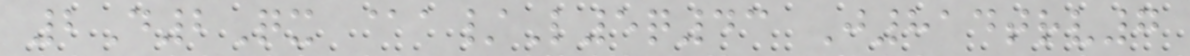2D2Qx @a/L5q43 J814trv7
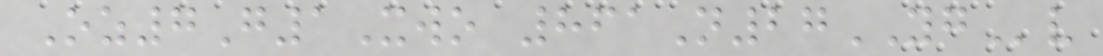Oz7G1Xwo 861N27YGv
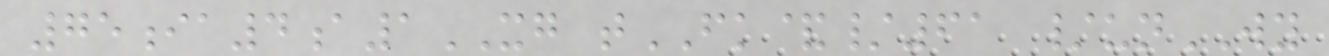75ia4a1XG tFK&/61 /unWY
